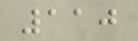110
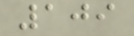109
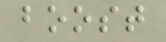boost
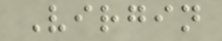Virgin
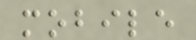mobile
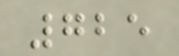725
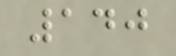140
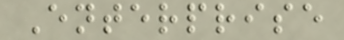Enterprise
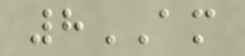8AM
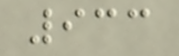933
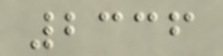2336
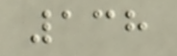138
